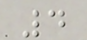4
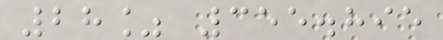28% 355.895
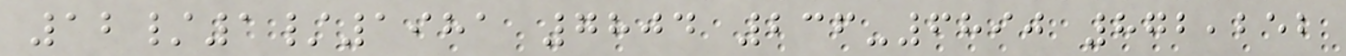12/1/1981 7804 236-6890 872,252
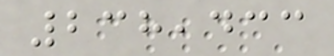238,433
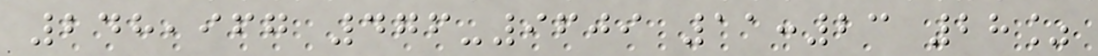248,967 476-9609 11:23 28%
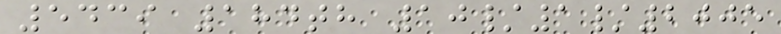5439 184th 10/1/2005
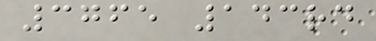3765 143rd
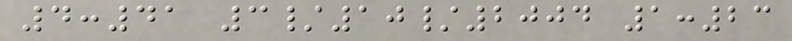4:41 3/10/2004 1:23
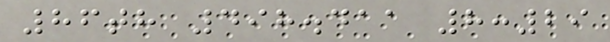86th 498.411 8:29
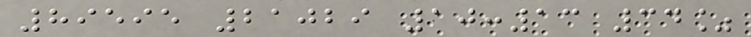89595 21029 10:13 34%
